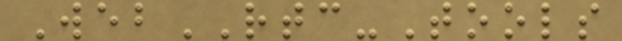WebRTC-Tools
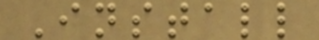Install
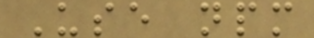Use npm
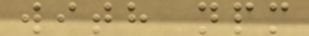with npm
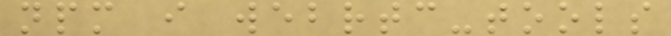npm i webrtc-tools
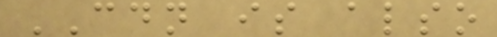CDN is also
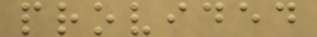provided
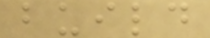build
